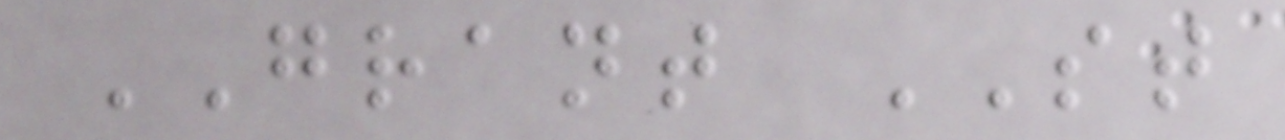GRANT ST
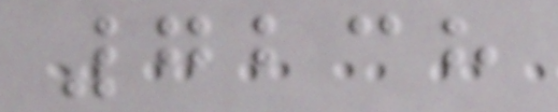7238
